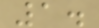1.
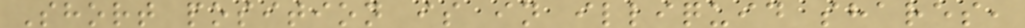Short position is in illiquid shares,
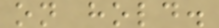on hold.
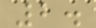2.
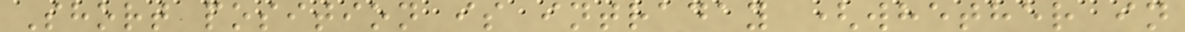Short position is intraday (whether in
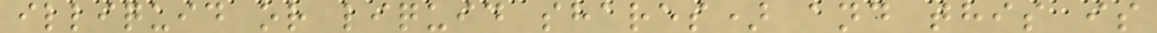illiquid or liquid shares) and this is
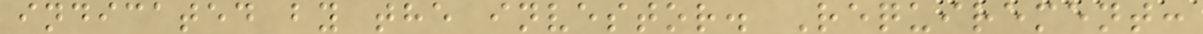indicated by the investor. Requirement:
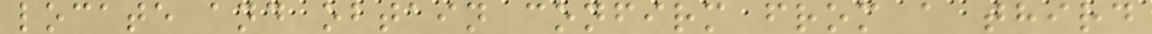locate and obtain confirm from a third
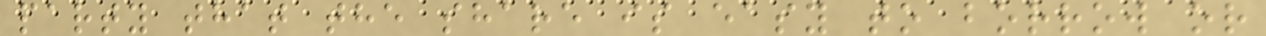party that the share is easy to borrow or
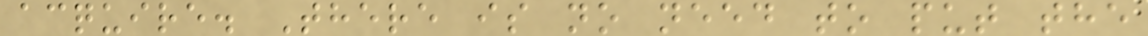acquire. There is no need to put the
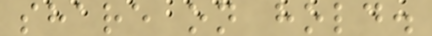share on hold.
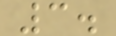3.
